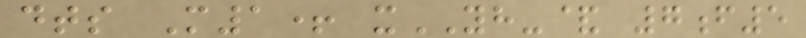dts M1+ xYH-& 7f5
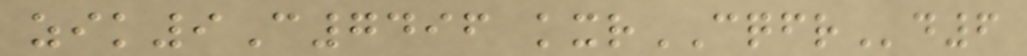zik9C7496 kxrCQFRd6
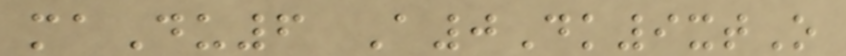maDu6 A0Dk9xtO
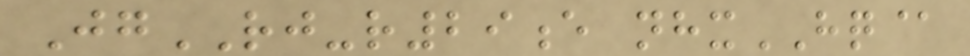JgRJ-r29e nhxHQ@
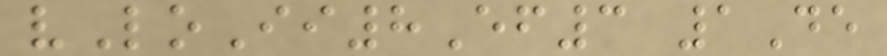vLoIi8Ef3 1De
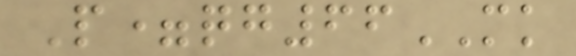P=qg66MK
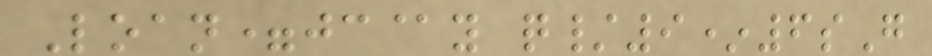Loan=jc@y q/9*6sG
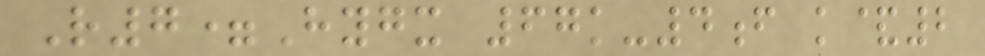R7=Hygx 67k-4f k&2
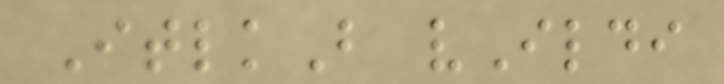ItlkB vIldi
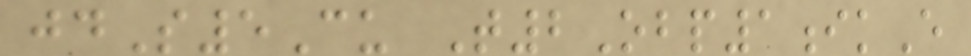jdS5Cu T2Obp1ikE
